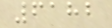6182
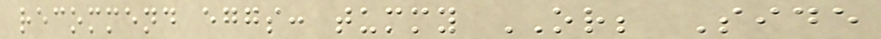recommend eggs: tummy OR; Side
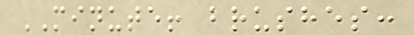MINUTE! brushes:
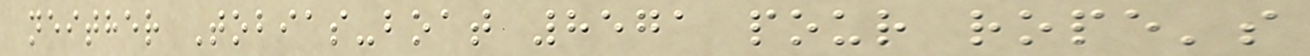neither Tobias-boat 8571 pour rope's
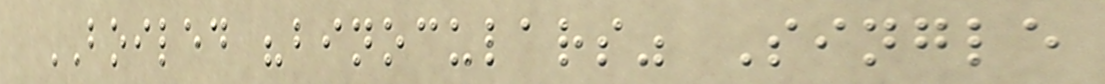BOILED "binoculars" Single
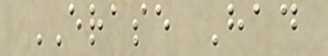ERASE Had
